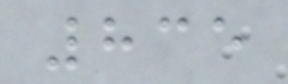835
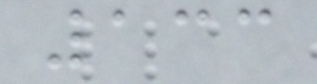133
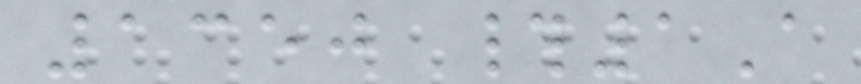1350 #1A
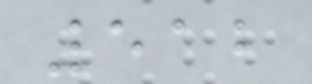512
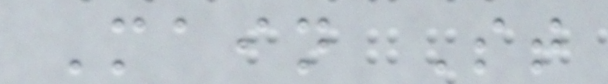Main St
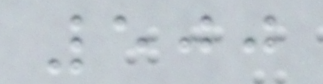500
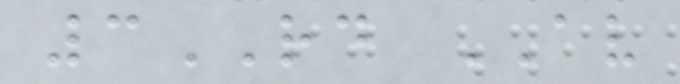3RD AV
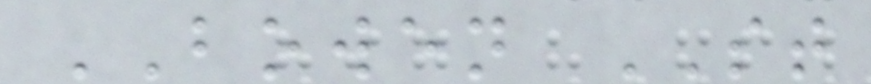BOWEN ST
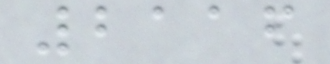2116
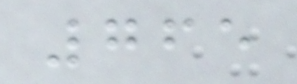765
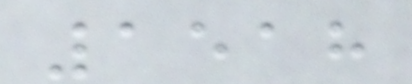1518
